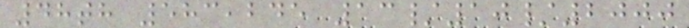48th 583,245 13/10/2000
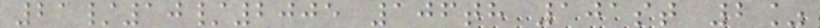21/10/2005 106th 101st 2%
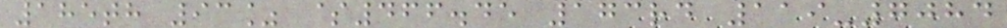185th 93% $466.45 173rd 119-7084
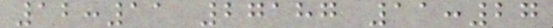12:11 27187 11:27
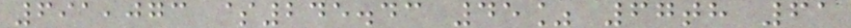691,073 $245.43 45% 67th 61
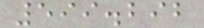599.292
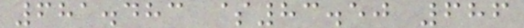681.483 $83.50 686
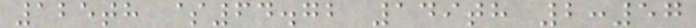125th $64.72 149th 2:57
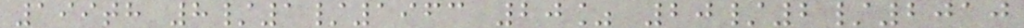199th 8/1/1963 20% 20/2/2010
